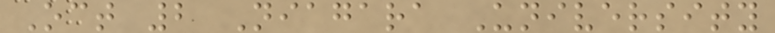Oct 2 Niagara University
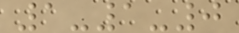1-1-0
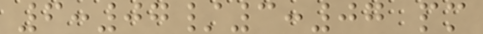6:07/3:07 pm
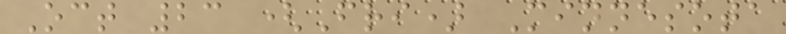Oct 23 (Fri) Minnesota
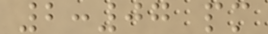2:07 pm
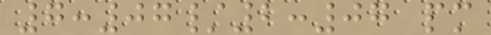7:07/2:07 pm
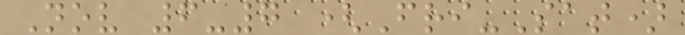Nov 6-7 (Fri-Sat)
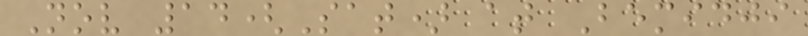Nov 14(Sat) at Bemidji
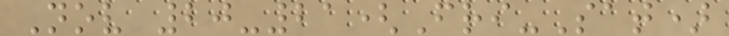Nov 20-21(Fri-Sat)
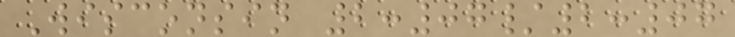Wisconsin 2:07/2:07
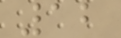12
